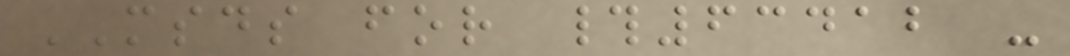MSDS for #63412 -
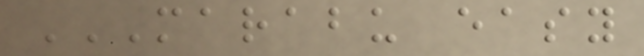MARABU EASY
